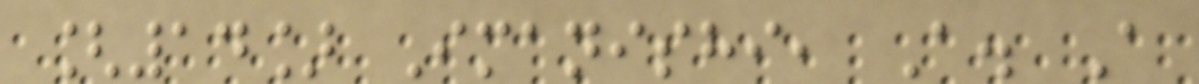[14] Imanishi, A. A
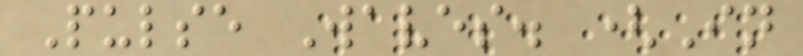Pulse Waves. (In
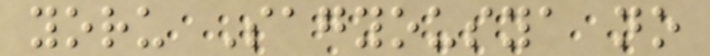yoru Sagyousya no
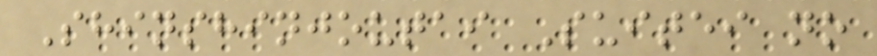Shinshinjoutai Suitei no
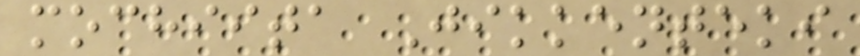mochiita Jikkenteki
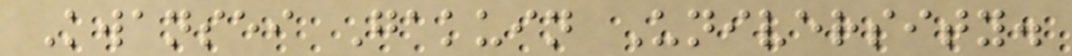Kwansei Gakuin University.
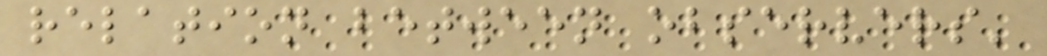relation between observers'
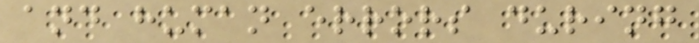and human errors during
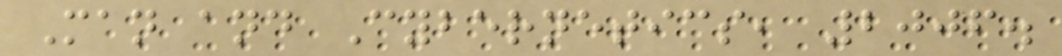Man and Cybernetics, 2006.
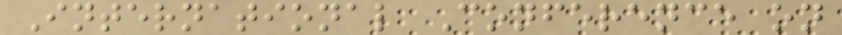International Conference on
